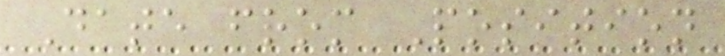Date from Position
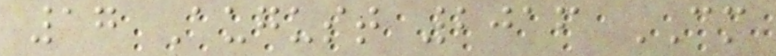17 August 2016 CM
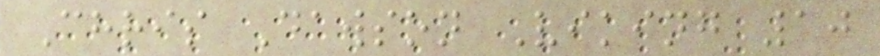Chris Dawson Viking 10
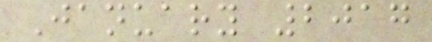January 2017
